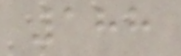188
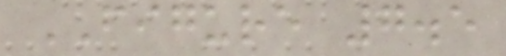FIGURE 7.5
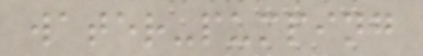water-pumping
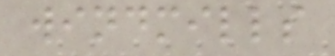windmills
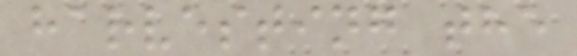harvesting the
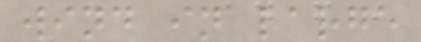wind in large
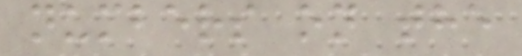numbers on the
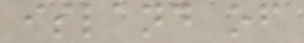island of
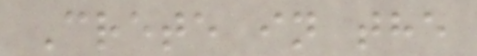Crete in the
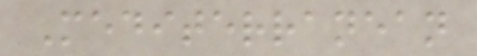Mediterranean
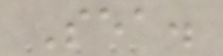Sea.
